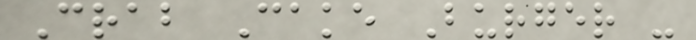Crab Cake Burger -
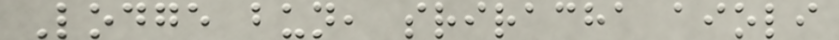Lodge bun, sriracha aioli
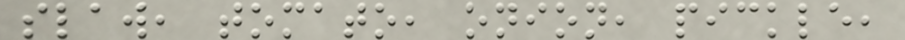slaw, tomato, onion, pickle,
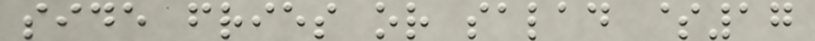side fries or salad $17
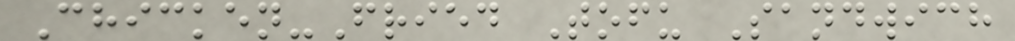Chicken-Fried Tofu Sandwich
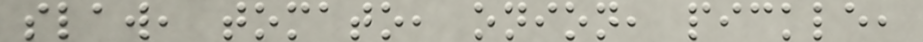slaw, tomato, onion, pickle,
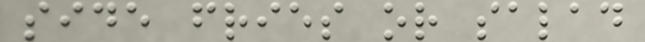side fries or salad
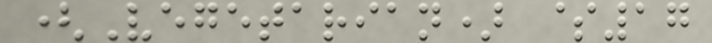(Vegetarian) $17
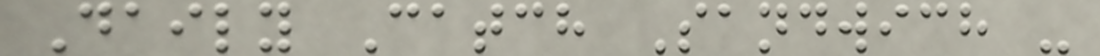Daily Catch Sandwich -
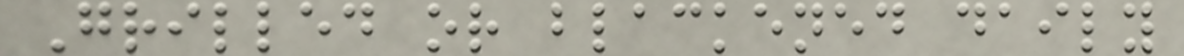Grilled or blackened daily
